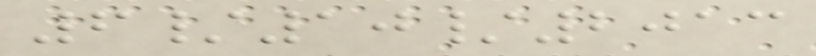6/10/2013
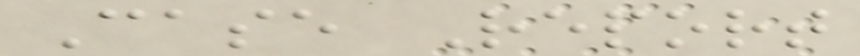Case Report
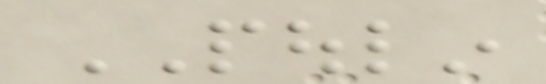POULIN
